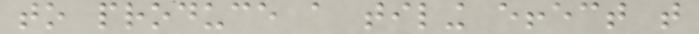to produce a tiling effect that
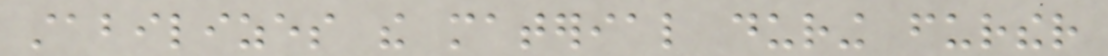stabilizes the material during further
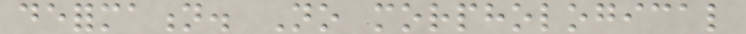deformation. No morphological
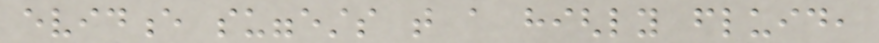evidence suggests that a highly fluid,
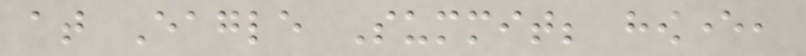at Eagle Summit; however,
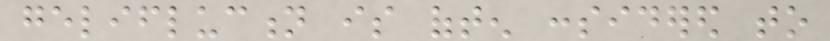gelifluction is often considered to
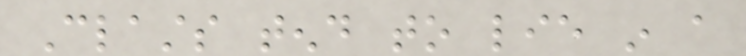Clasts tend to lie in a
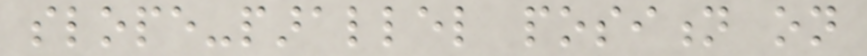slope-parallel position on
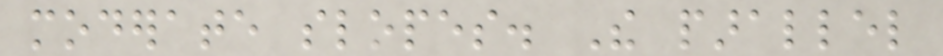moderate slopes. The parallel
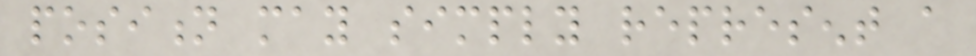position may simply represent a
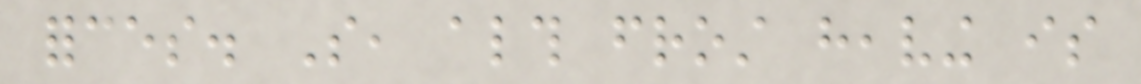forces. So, although frost heaving is
